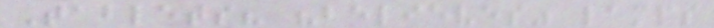Tablets? "believes" lamps
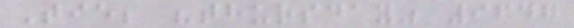Tie; "thursday" 9647
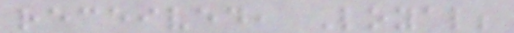received, Loyal;
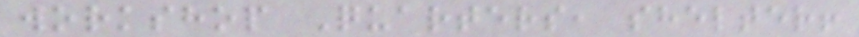workshop Quarters, shelter!
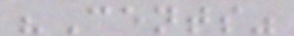"Cents"
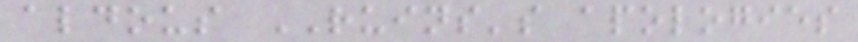aldous RUINS's apologies
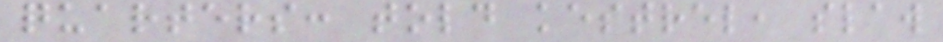quarters: told kestrel, slaw
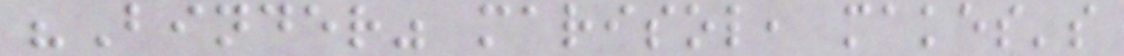"Binder" marisol, makes's
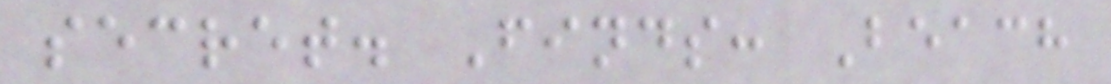secret. Finds: Beach
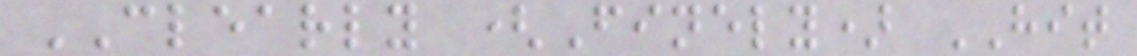CLEARLY (Finely) HIT
